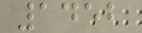1452
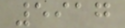5917
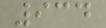934
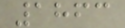1863
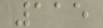115
